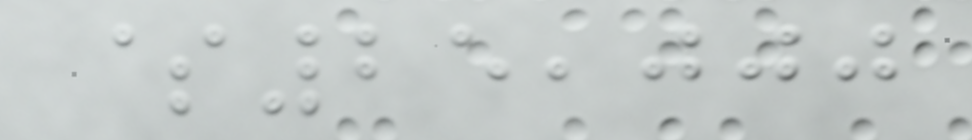$25,000
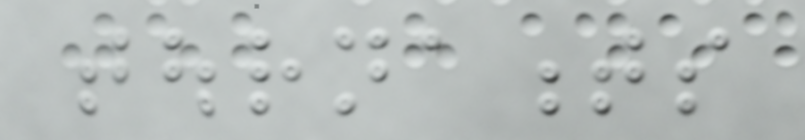tournaments
